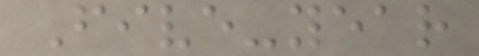Five-year
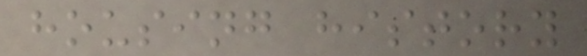housing history
